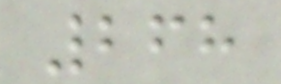268
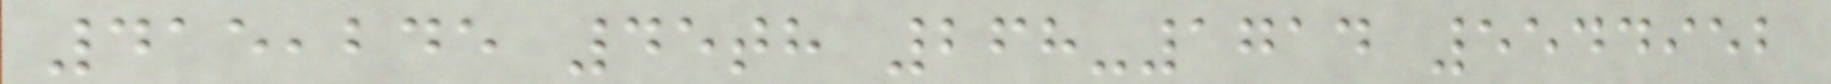415,245 45th 268-1714 5544952
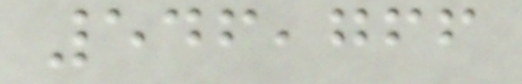546,766
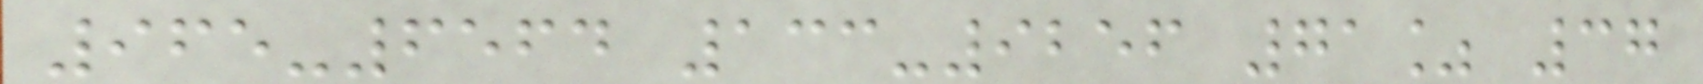965-6564 133-9256 71% 37
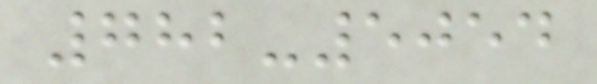782-5054
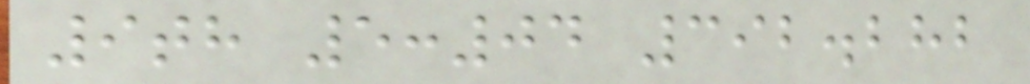9th 5:04 392.282
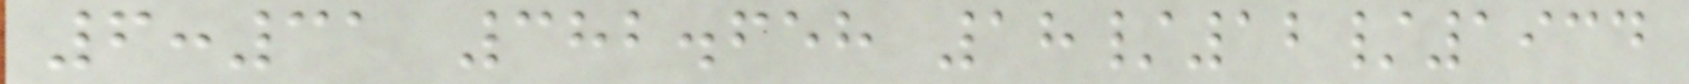6:31 382.658 18/12/1934
